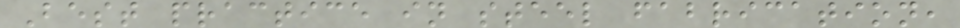Best practice in steel fabrication,
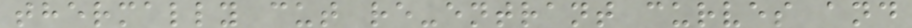thermally cut re-entrant curves and
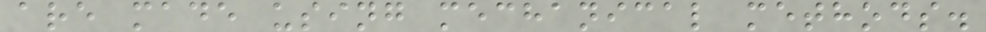are made using mechanical methods.
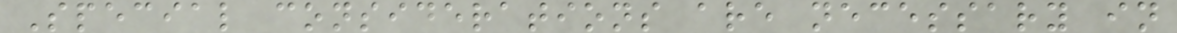Special considerations are necessary in
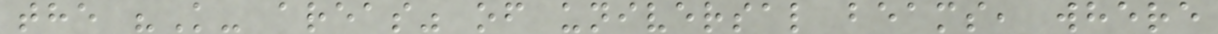the "K- areas" of universal beams, where
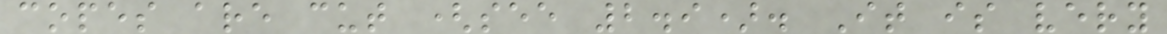copes are cut (see 2.9). It is very
